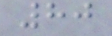80
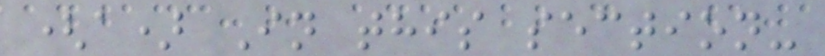(a) In this section-
